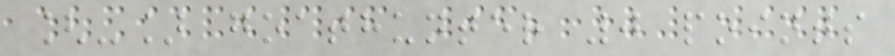[-] goathunter 0 points
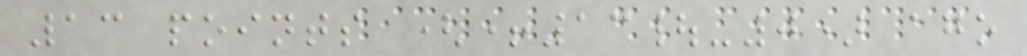13 points (+13|-0) ago
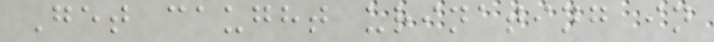Get caught urinating in
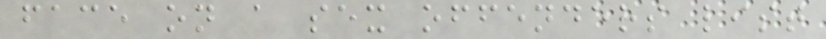face on a sex offenders list
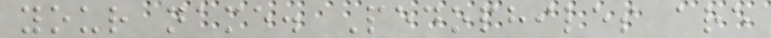your name. Pedophiles are
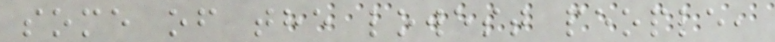some of the lowest people,
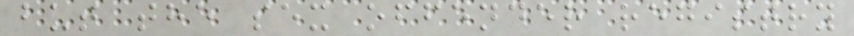but the sex offender registry
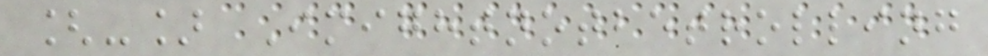[-] Imightnotbetrolling
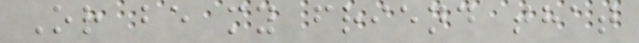Or be my friend that
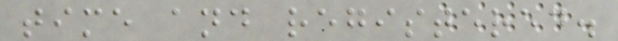time and registered.
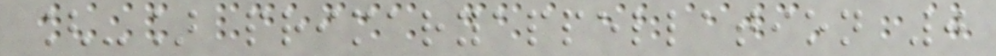[-] primaryappellation 0
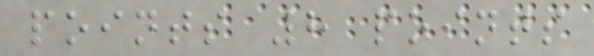points 8 points
